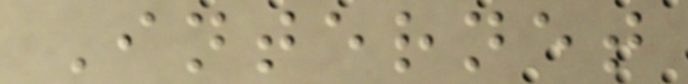Internet
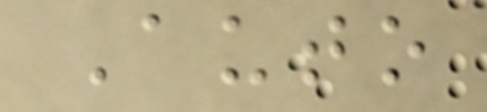Auto
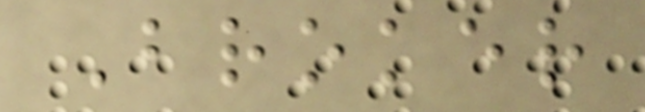Broker
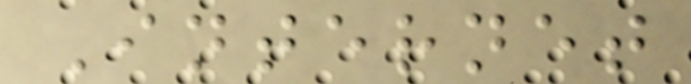Internet
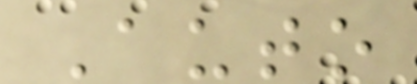Auto
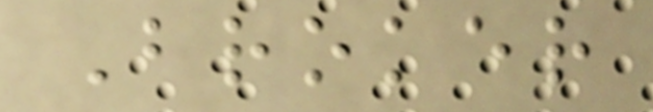Broker
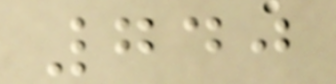740
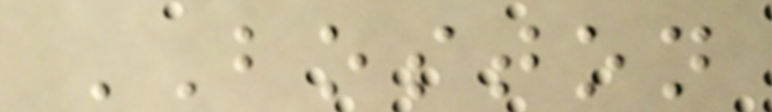BOSTON
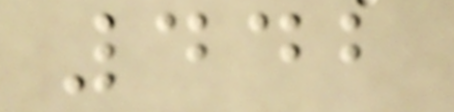442
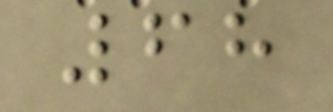68
